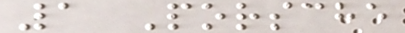1 Porsche
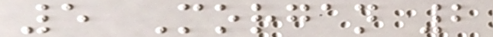5 Morgan 2
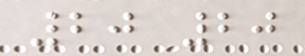20 20
